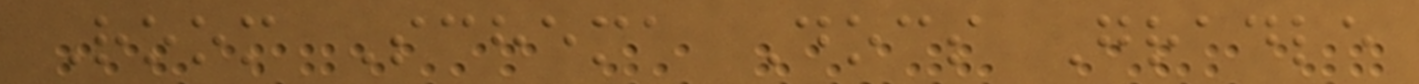Room Schema Docs Gradle
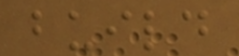build
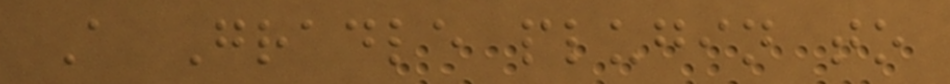A Gradle plugin to
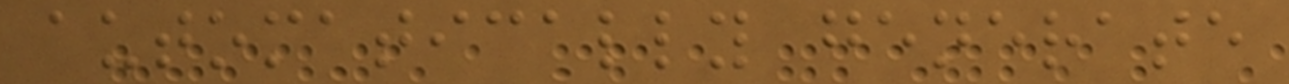automatically generate
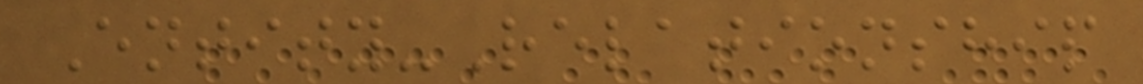Entity-Relationship
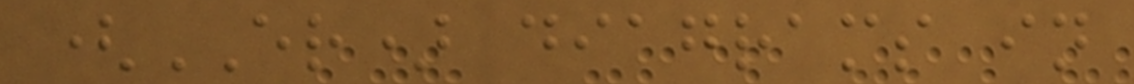(ER) diagrams in
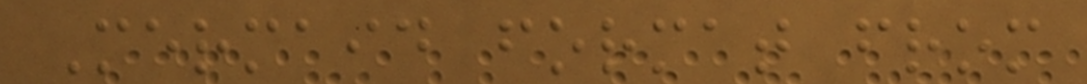Mermaid format from
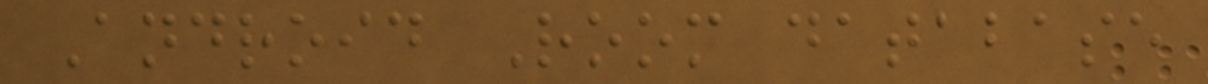Android Room database
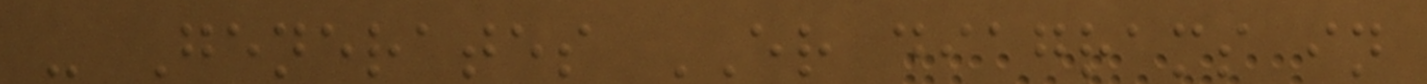- Generates ER diagrams in
